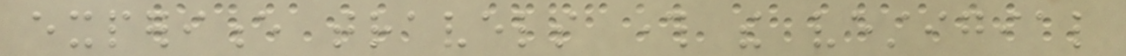experience travels through the vestigial
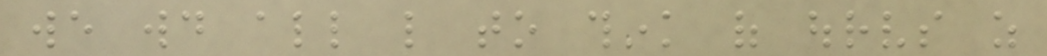we would all like to think of ourselves as
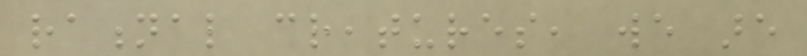rational creatures, we are
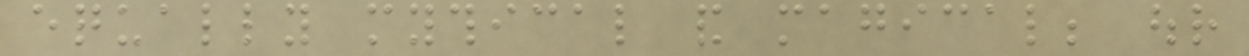equally mythical and magical; our
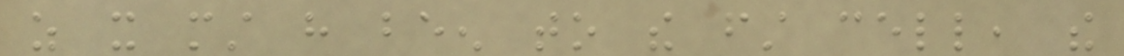as it must have been to the first cell, the
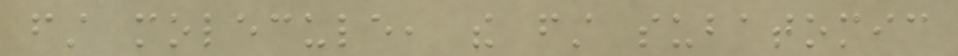first molecule, the first subatomic
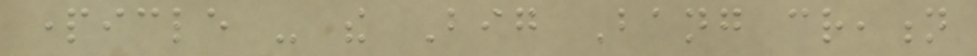particle - the Big Bang creation
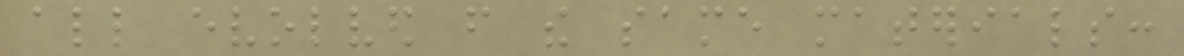all evolved from the same materials:
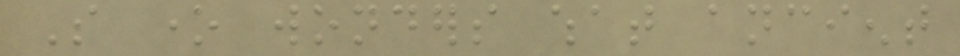So one wonders what ancient
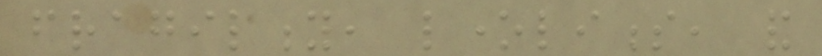fragility, loneliness, and
